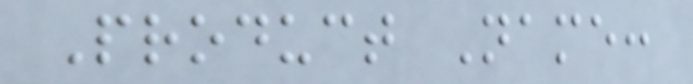Product Name:
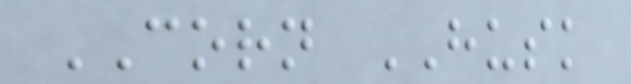CORN HUSK
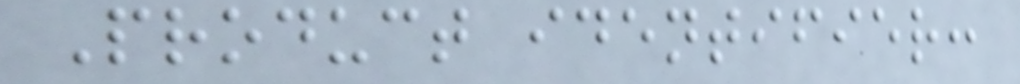Product identifier:
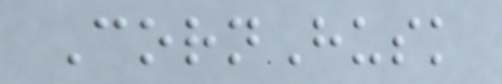CornHusk
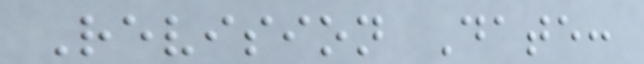Revision Date:
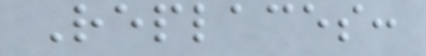Replaces:
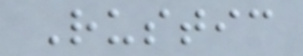Rustic
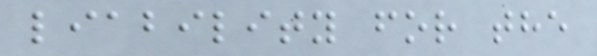liability for the
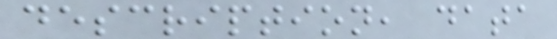description, data
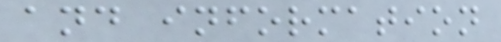and information
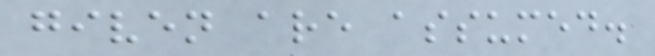given are assumed.
